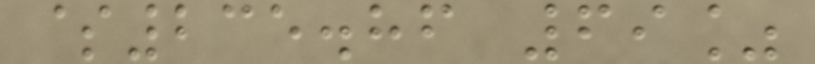$235.86 69%
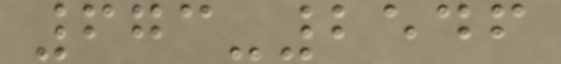673-2546
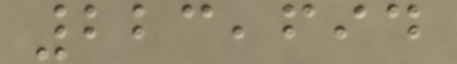223,694
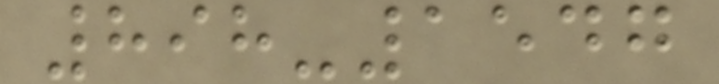898-1547
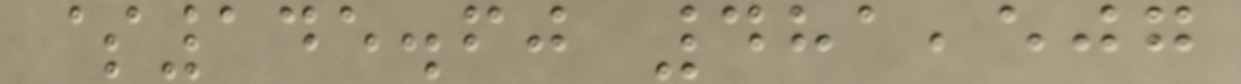$145.60 481,507
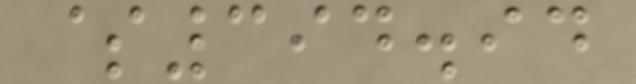$394.94
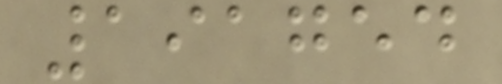191754
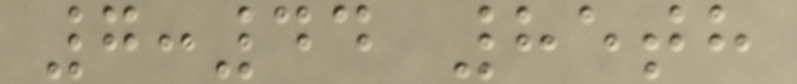7:44 85th
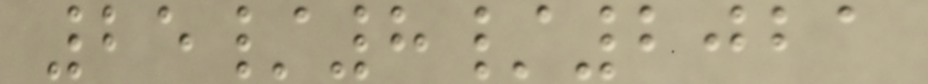25/8/2021
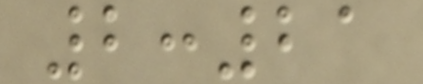2:21
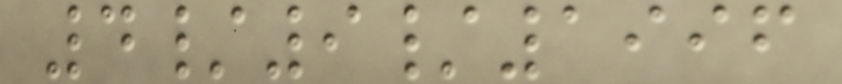4/9/1996
